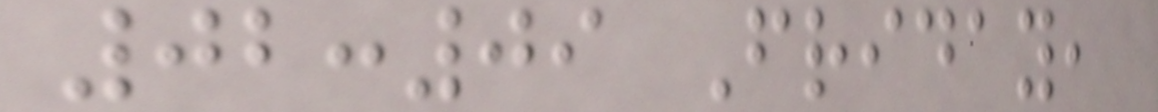02:09 Friday,
